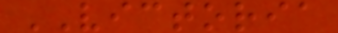VICTORIA
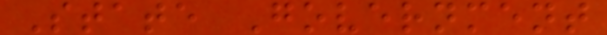State Government
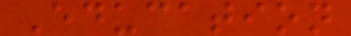Education
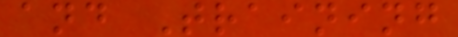and Training
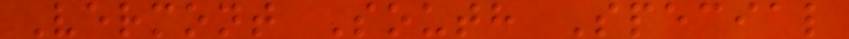Vermont South Special
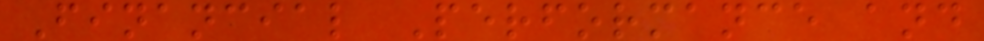Financial Performance and
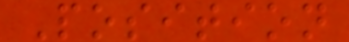Position
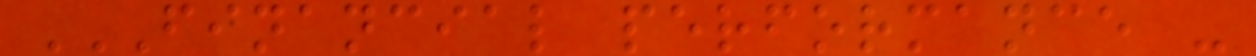FINANCIAL PERFORMANCE -
